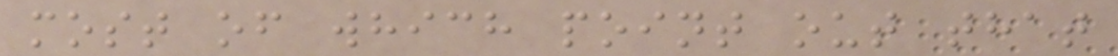most of which point out that
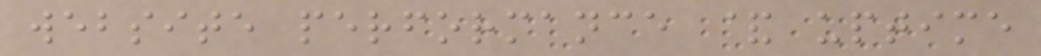website performance & uptime
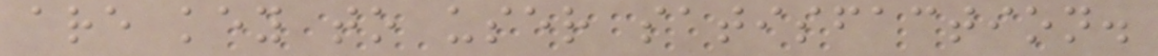are key to user satisfaction.
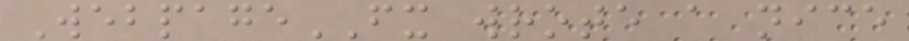WebpageFX wrote a nice
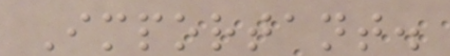Important.
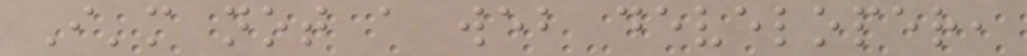I'm not a web developer,
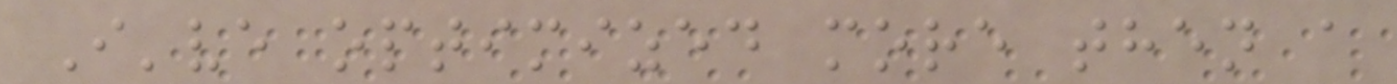I've optimized more then a
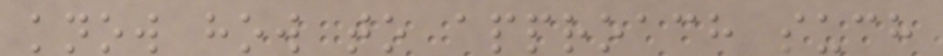know how to approach such
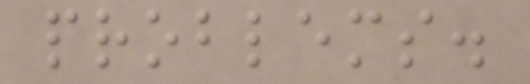problems.
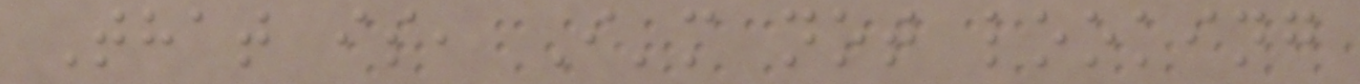That is, I'm not looking
